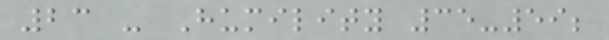23 - Humility 35-59;
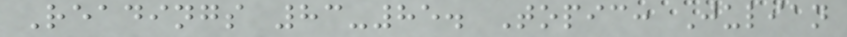Readings 83-85. Topic: Julian
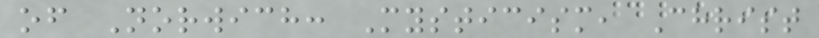of Norwich: Mysticism, Christ
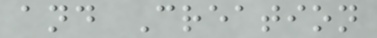and Creation
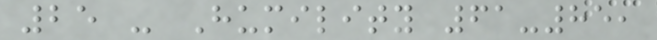25 - Humility 61-85,
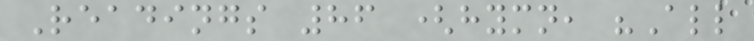Readings 86 (hymn, "All
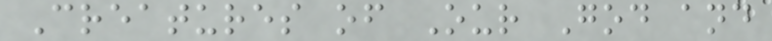Creatures of Our God and
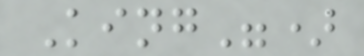King")
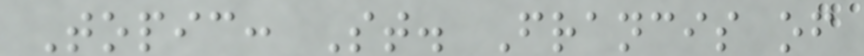Topic: St. Francis of
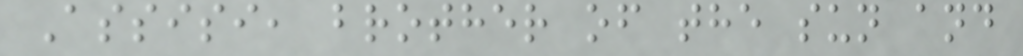Assisi, brother of the sun and
